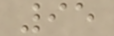95
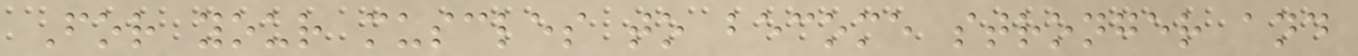For your muscles to become stronger and
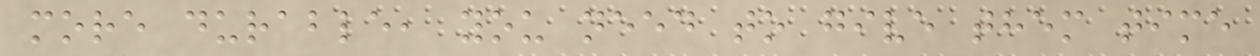more durable, you need to give them time
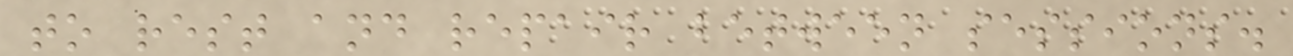to rest and repair between sessions.
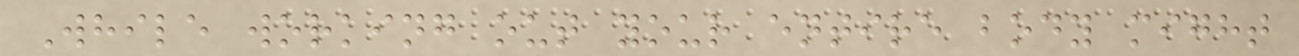While working out your entire body might
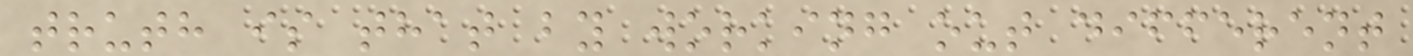truth is that by working out different
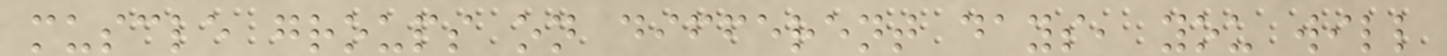muscle groups on different days, you will
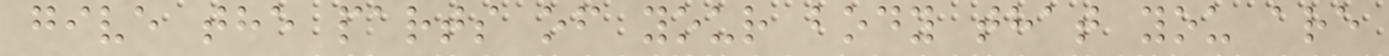give the parts of your body that you are
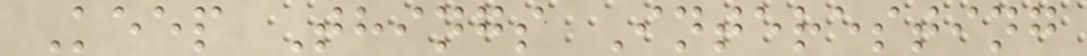Keep Things Interesting
